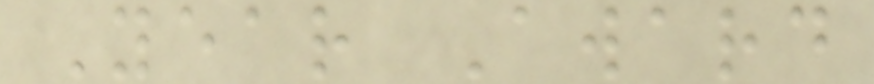Year Award
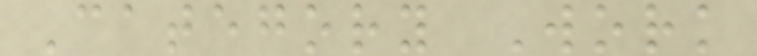Category Work
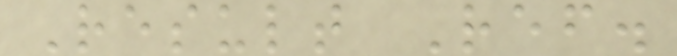Result Ref.
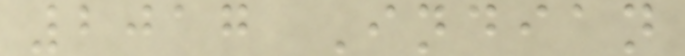2017 Indian
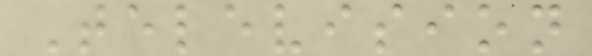Television
